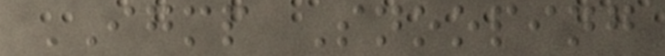IGMP Snooping
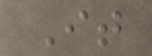It
